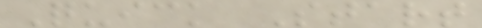Quick Start
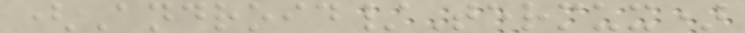(Android/Termux)
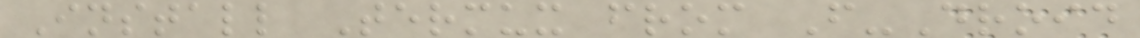Install Termux from F-Droid
